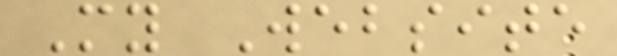My Website
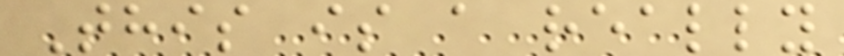This is a really
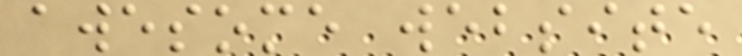awesome website
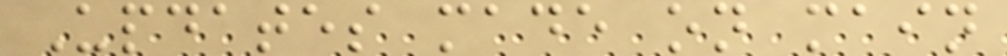Updates made on main
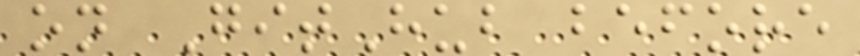on GitHub before
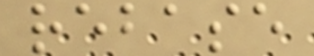rebase
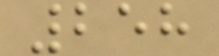258
